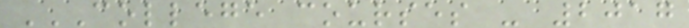COLLEGE COURSES - 2017
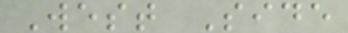West Side
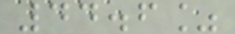44.6%
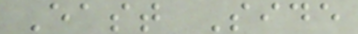East Side
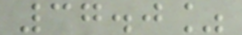37.0%
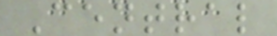Central
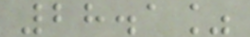28.1%
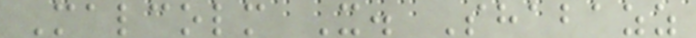Malcolm X. Shabazz
